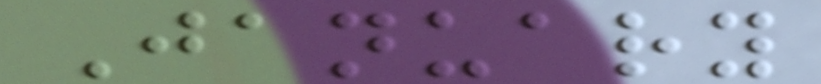January
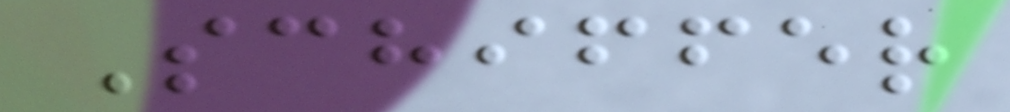Schiffer
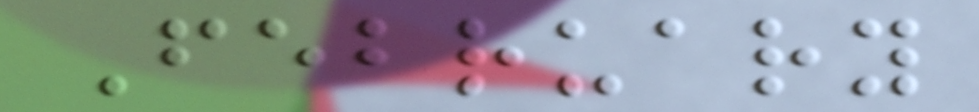February
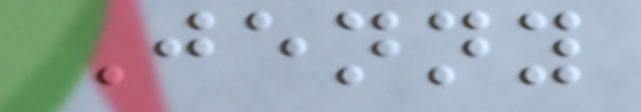Jenny
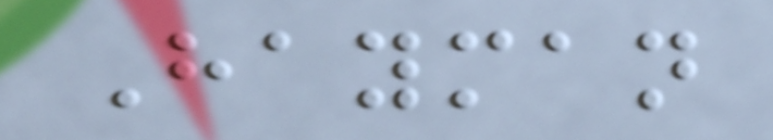Hayman
